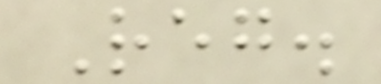Reg.
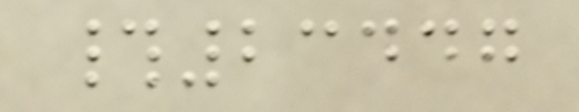#23447
